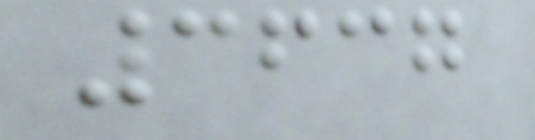3637
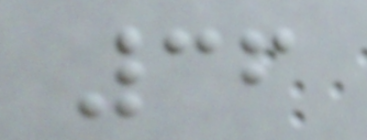36
